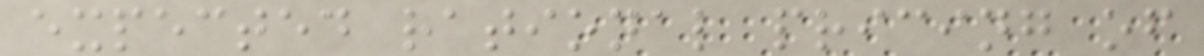expected rational pricing of
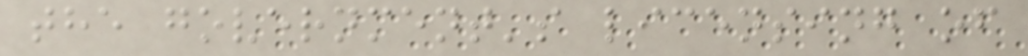the government's licensing of
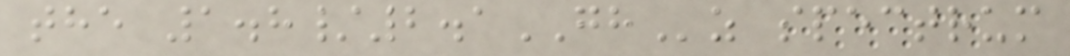the 1.8/2.1GHz spectrum
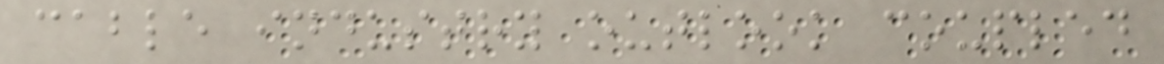cable industry outlook coupled
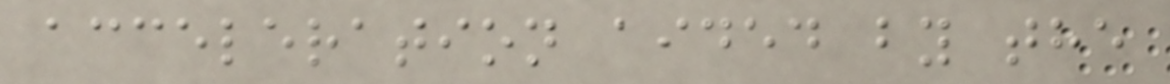acceleration aided by the
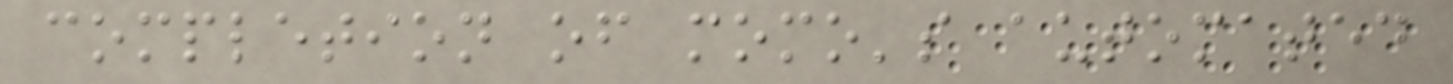completion of momo's automated
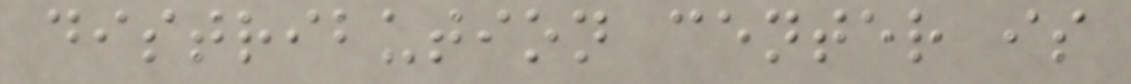distribution center is
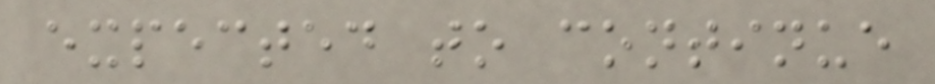expected to continue
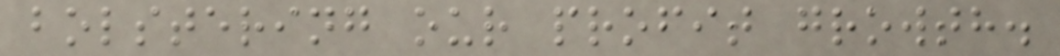bolstering our profit growth.
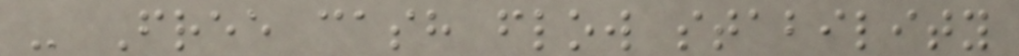- Free cash flow stability
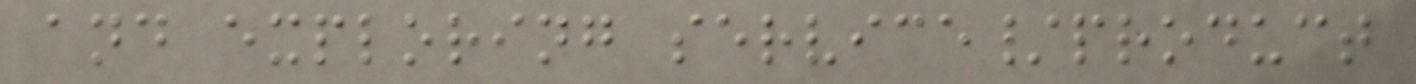and exploring service/product
